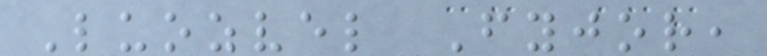Luozvel Fyjor,
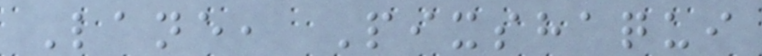Lane, Pixshaqui
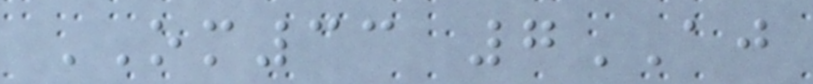OM33 7AJ
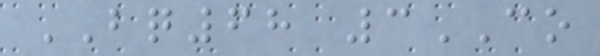BQ68 3CO
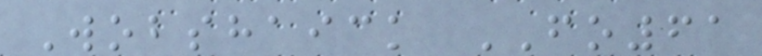Wobshaick FO61
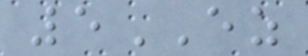5EZ
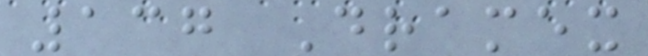137 Dramex
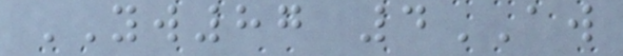YW87 4AW
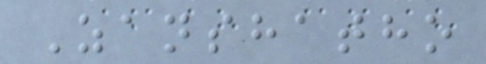Zanshatho
